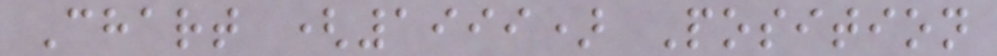Chart (1999) Position
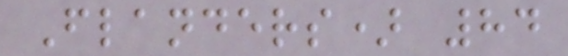Flanders) 84
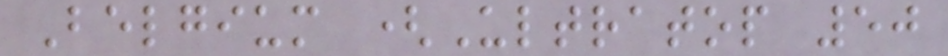Belgium (Ultratop 50
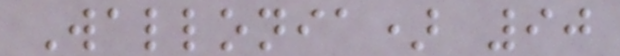Wallonia) 90
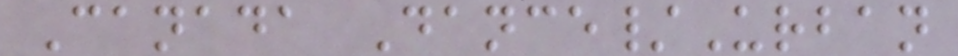Canada Dance/Urban
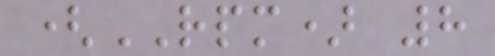(RPM) 8
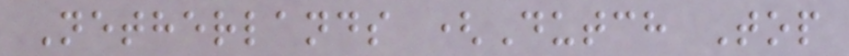Netherlands (Dutch Top
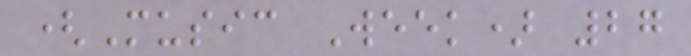(Music Week) 27
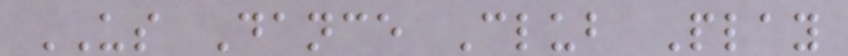US Dance Club Play
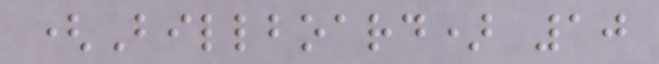(Billboard) 10
